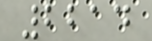2214
